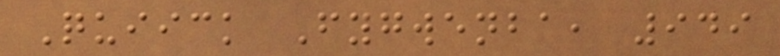Quiick Fygwenba, 949
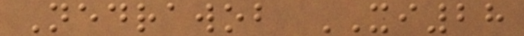Nedrawob XI28
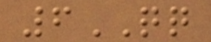6QQ
